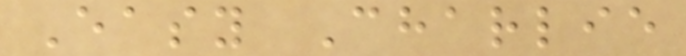Easy Charlie
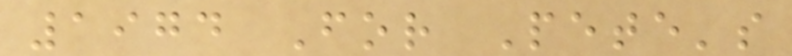1974 For Pete's
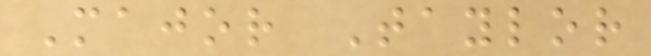Major Taylor
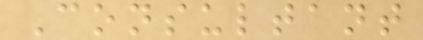Consultant
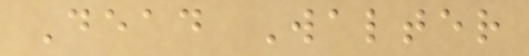Dead Walter
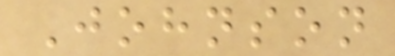Johnson
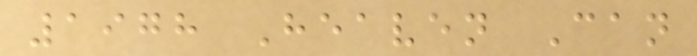1978 Heaven Can
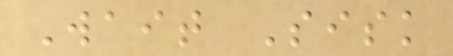Wait Sisk
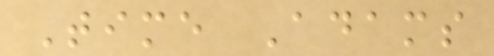Time Adams
